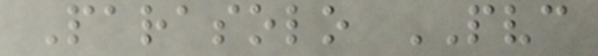Parasolo PVC
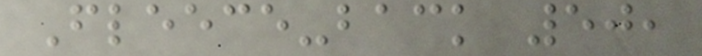Fleece-back 50,
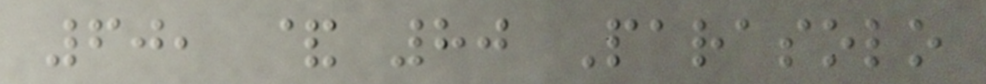60, & 80 Parasolo
